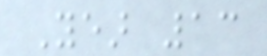Year 13
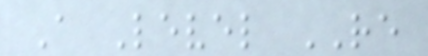A Level RE
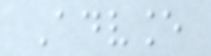Advance
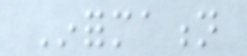Information
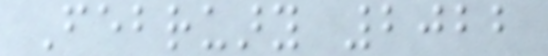February 2022
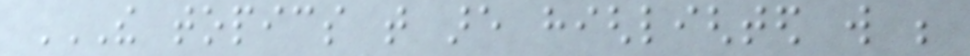THE TOPICS THAT ARE HIGHLIGHTED WILL BE
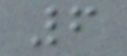6
